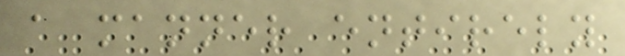a manner entirely
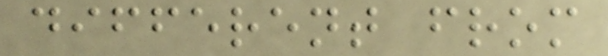different from
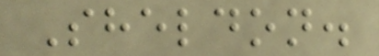Sheldon.
